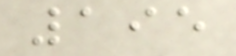195
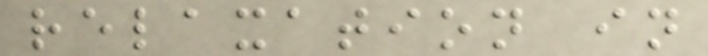relaxation in
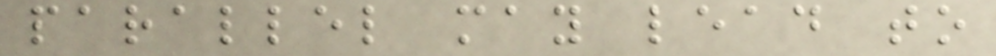parallel may lead to
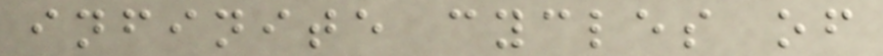infinite cycles of
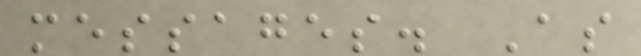messages. As
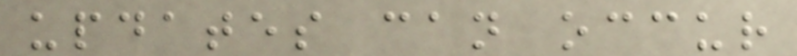updates can occur
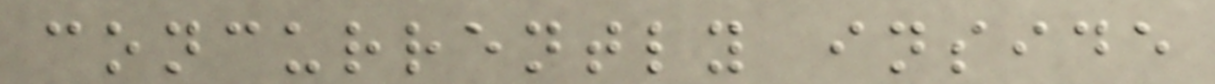concurrently inside
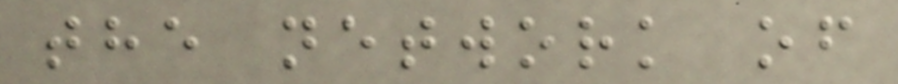the network of
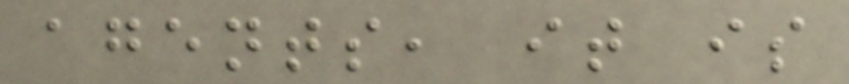agents, it is
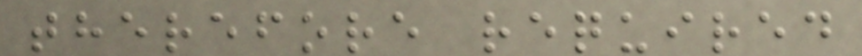therefore required
